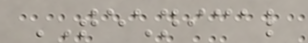TECHNICAL
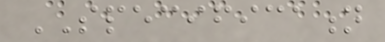SPECIFICATION
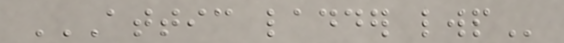ATTIC LADDER LWP
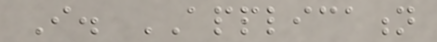I. APPLICATION
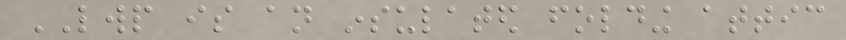LWP is an insulated folding attic
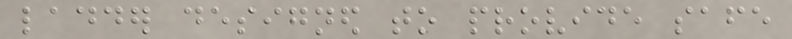ladder designed to provide safe
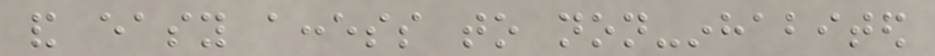and easy access to non-inhabited
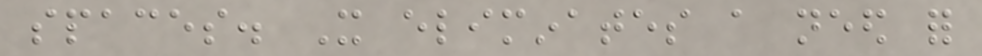spaces. It eliminates a need for
